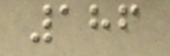186
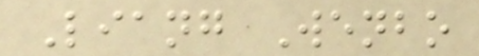Liang Wenbo
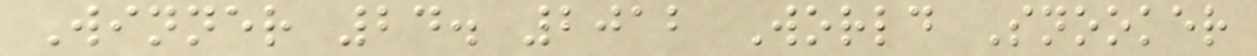Winner 24. 2012 World Snooker
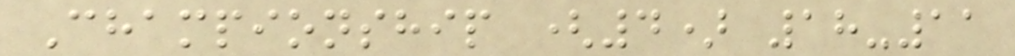Championship (4) 18-11
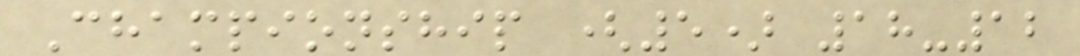Championship (5) 18-12
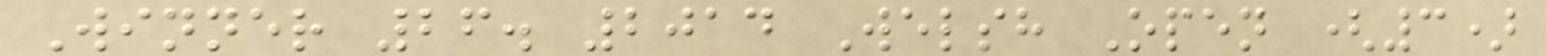Winner 26. 2014 Welsh Open (3)
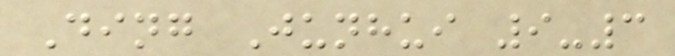Ding Junhui 9-3
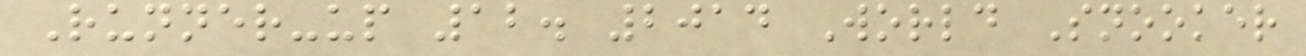Runner-up 12. 2014 World Snooker
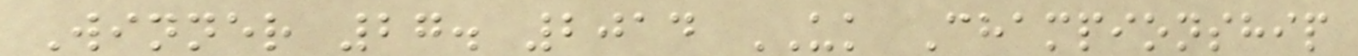Winner 27. 2014 UK Championship
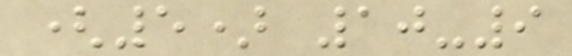(5) 10-9
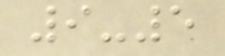9-5
